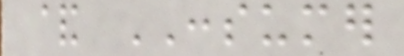& CONSUMER
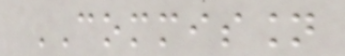COMMISSION
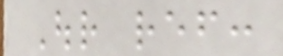Our ref:
